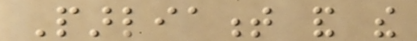Parliament and the
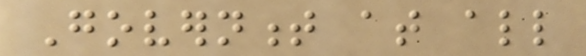Government at all
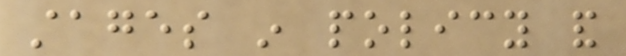stages in policy and
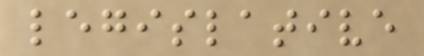legislative
